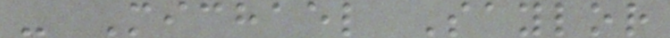- Michael Saylor
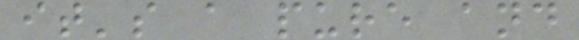it's a pure and
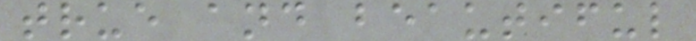true and beautiful
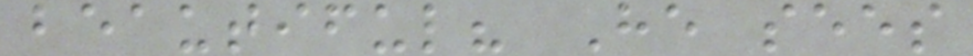beautiful? He sees
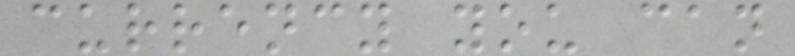currency you can
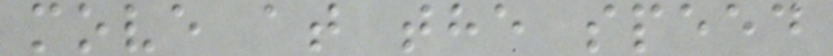move at the speed
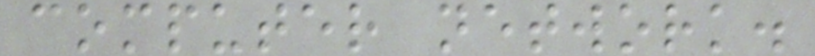computer network.
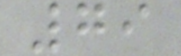79
